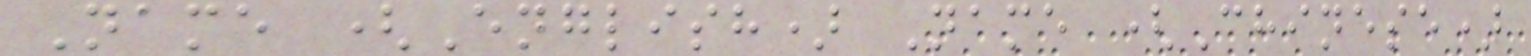Name (English) Name (Chinese)
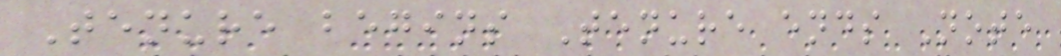Tenure begins Tenure ends Note
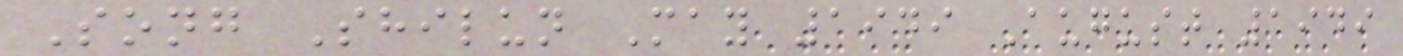Song Shilun May 1949 August 1949
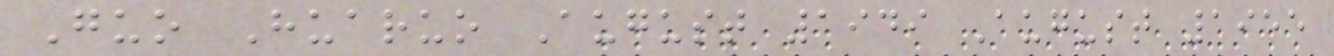Guo Huaruo August 1949 August 1955
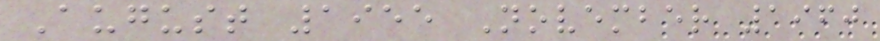August 1955 November 1960
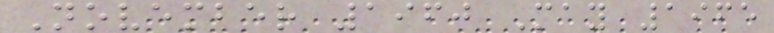November 1960 May 1965
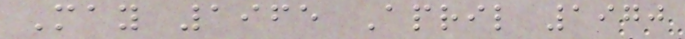May 1965 April 1970
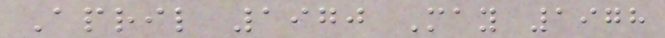April 1970 May 1978
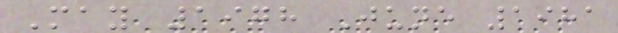May 1978 June 1981
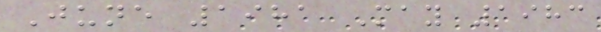June 1981 May 1983
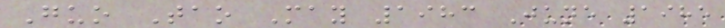Guo Tao May 1983 June 1985
